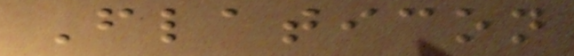Flaticon
